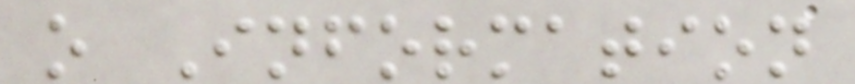o Information
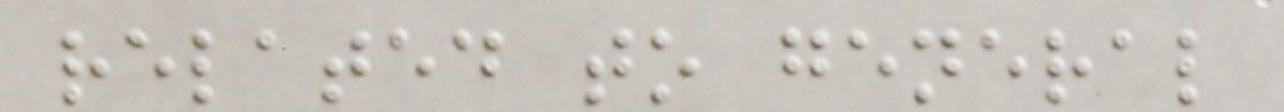related to general
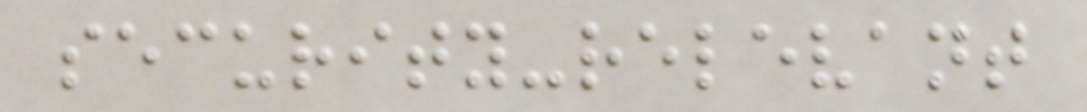security-relevant
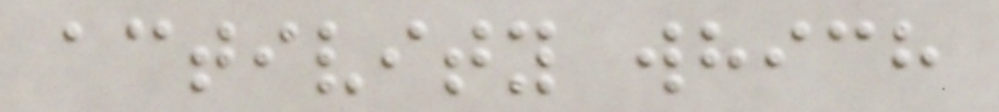activity which
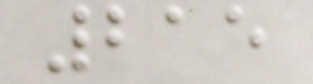215
